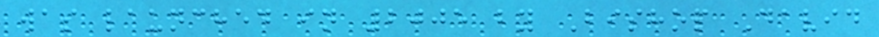was launched in 2005 by Bishop David
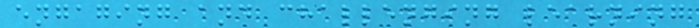engaging and challenging learning
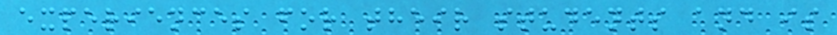experiences for their students and is
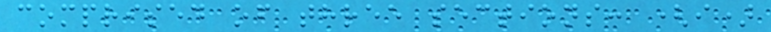comprised of three sections: (i)
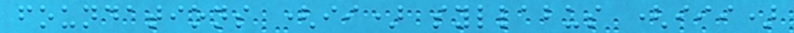foundations (ii) syllabus (iii)
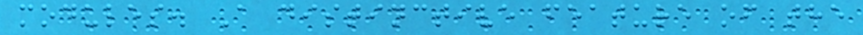modules. A distinctive feature of the
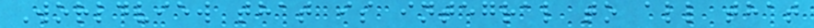Worldview that is integral to all that
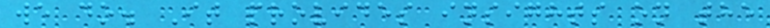we do. It provides insights on the
